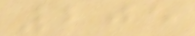205
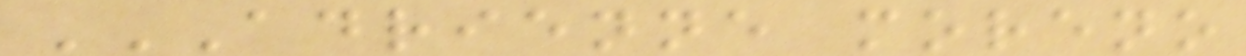ADRIENNE MORENO
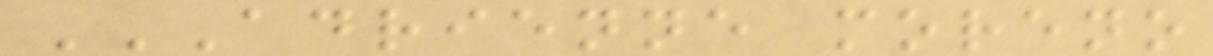ADRIENNE MORENO
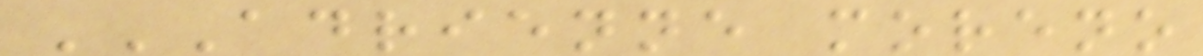ADRIENNE MORENO
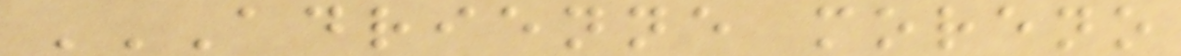ADRIENNE MORENO
